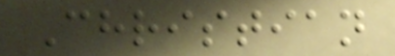Christian
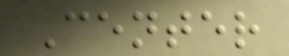Center
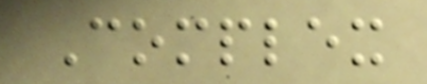Complex
